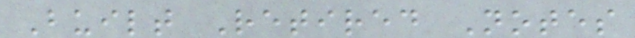Built Retired Notes
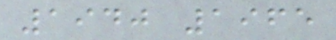1940 1965
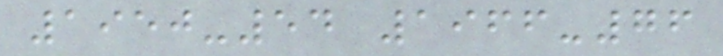1950-54 1966-76
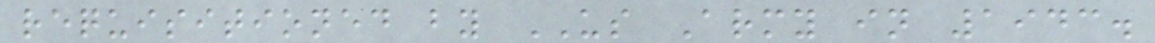requisitioned by US Army in 1943.
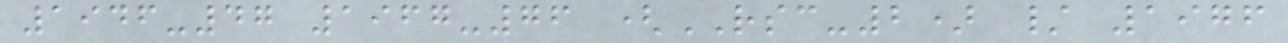1946-47 1967-76 (RSC-2) / 1976
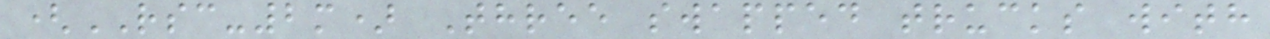(RSC-2m) Three swapped trucks with
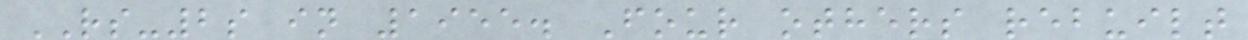RS-2s in 1955. Four others rebuilt
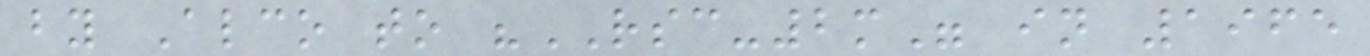by Alco to "RSC-2m" in 1965
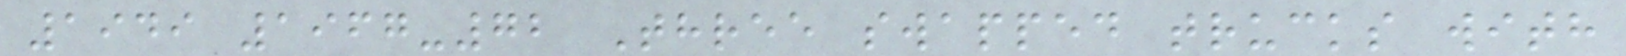1949 1967-72 Three swapped trucks with
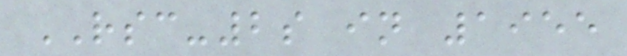RSC-2s in 1955
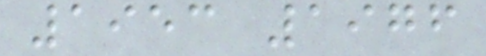1953 1976
